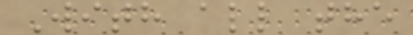With all the
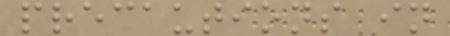precautions in
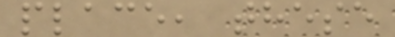place, these
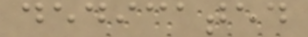dedicated
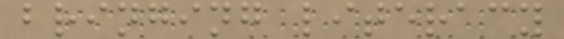bringing literacy
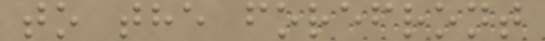to the forefront
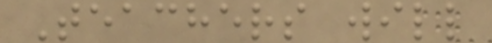Teachers will
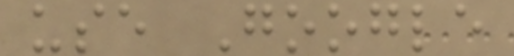use Google
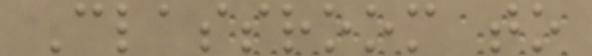Classroom to
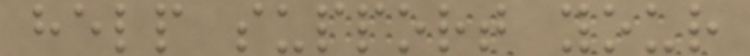help support your
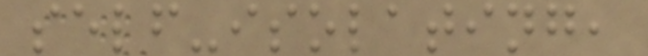self-isolating,
